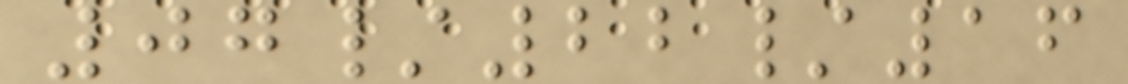07/22/16
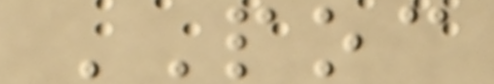POC
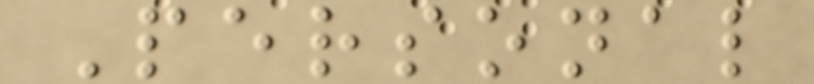Personal
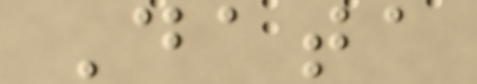Data
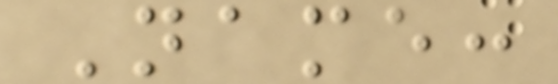Name:
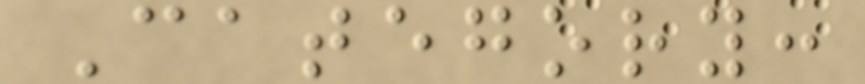Category:
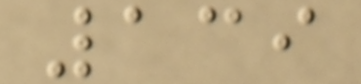139
